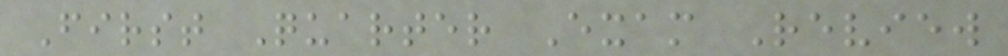First Quarter Exam Review
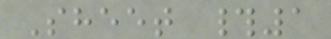Sheet #1
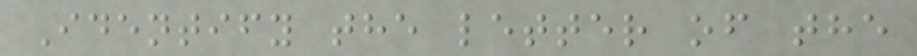Identify the letter of the
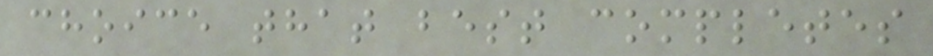choice that best completes
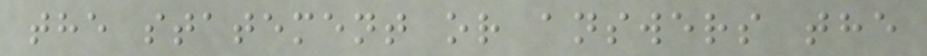the statement or answers the
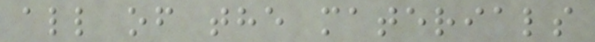all of the materials
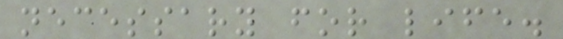necessary for life.
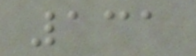131
